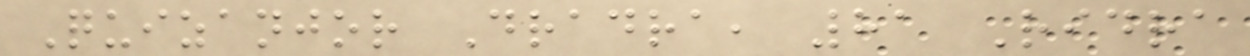Quizanjor Dradra, 81 Ridra
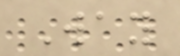Way
